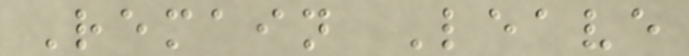Remain Leave
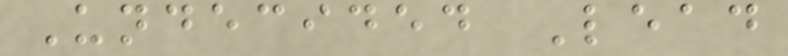Undecided Lead
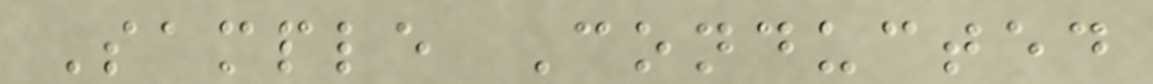Sample Conducted
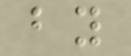by
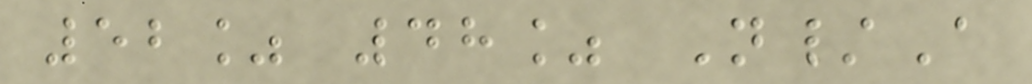52% 48% N/A
